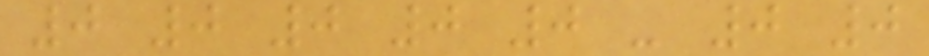0 0 0 0 0 - 0 0
